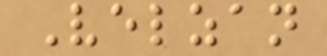Velzan
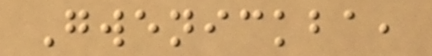Gwenickba,
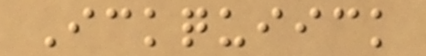Ickquiick
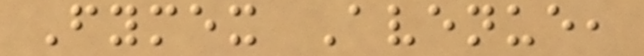Fymex Avenue,
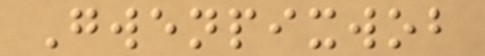Gwenpixwob
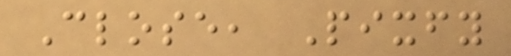Close, Pixfy
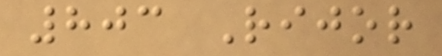803 Rijor
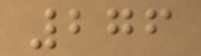276
